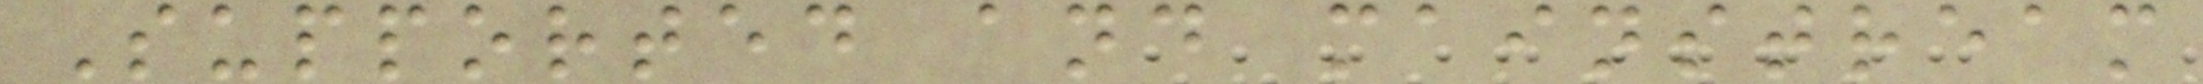Supported and mainstream
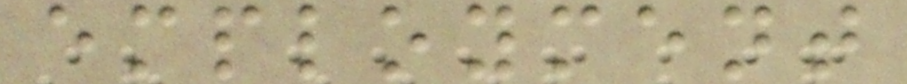employment
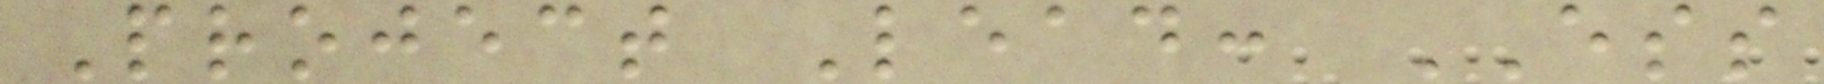Project Lead: ESS
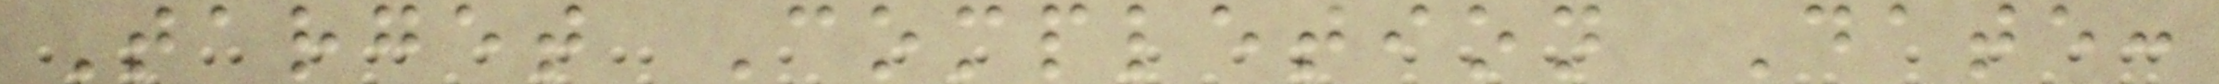Target Completion Date:
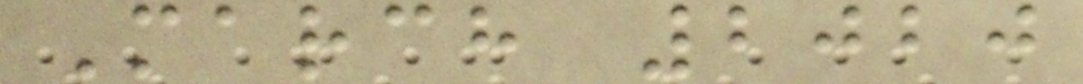March 2020
